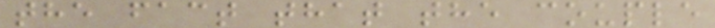the fact that the couple
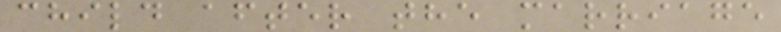child after the marriage
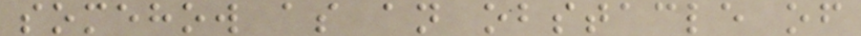somehow as an obstacle of
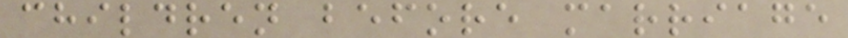children before marriage
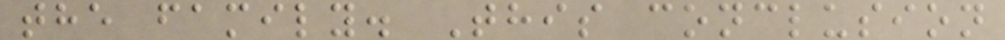the family. This conclusion
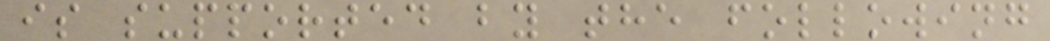is supported by the following
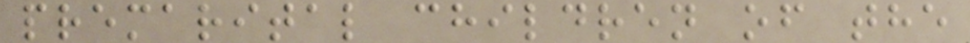premarital children of the
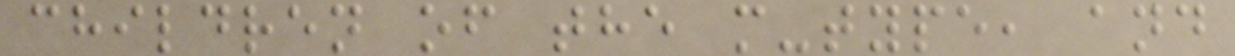children of the m-type, and
